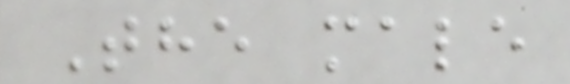The male
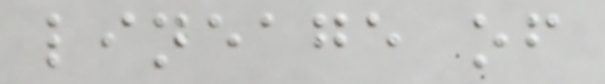lineage of
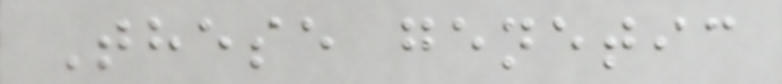These genetic
